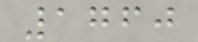1760
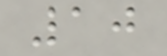10
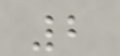2
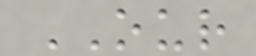OUR
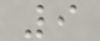9
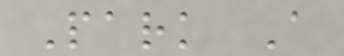Park A
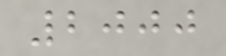2000
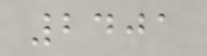2401
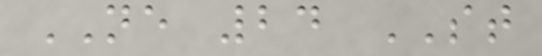NE 24 ST
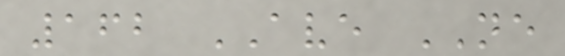162 AVE NE
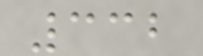332
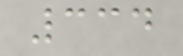334
